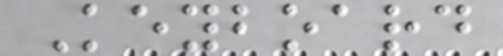Keyboard
